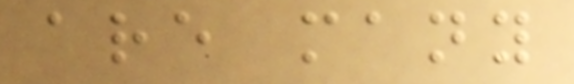are many
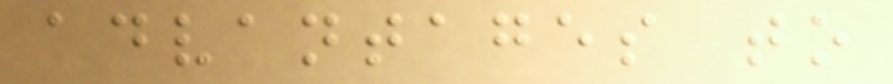advantages to
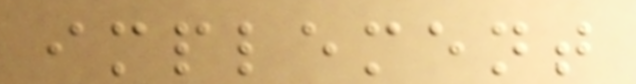implement
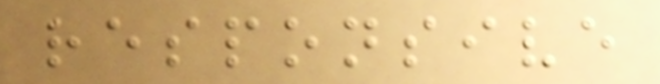responsive
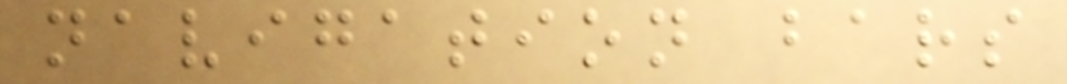navigation bars
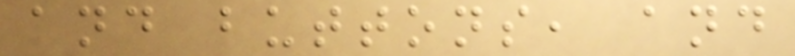and buttons, and
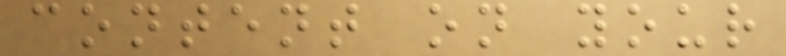content on your
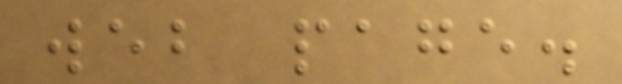web page.
